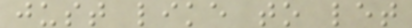just like to let
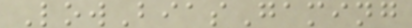LowBiasGaming
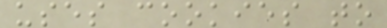uses cookies to
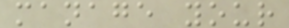manage your
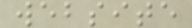website
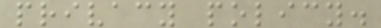privacy policy.
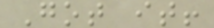Got it!
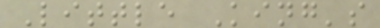Little King's
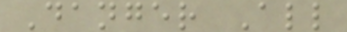Danger All
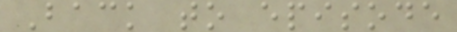Back to episode
